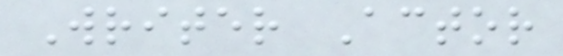Writer Actor
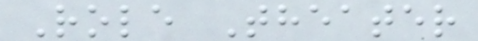Role Theater
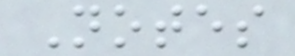Notes
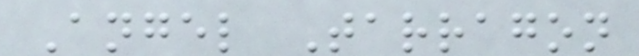Angel Tarragon
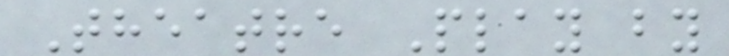Theatre Play by
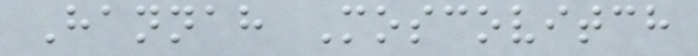Hannah Moscovitch
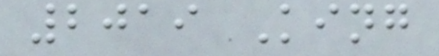2019 King
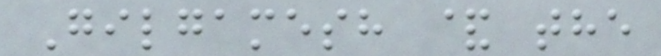Gilgamesh & the
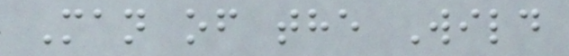Man of the Wild
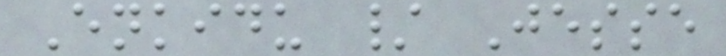Enkidu / Jesse
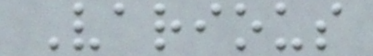Various
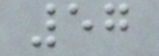57
